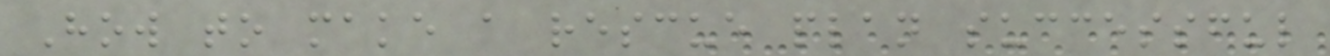How to make a rescue plan successful
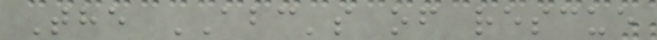The ABC's of rescue
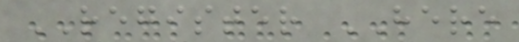REGISTER HERE
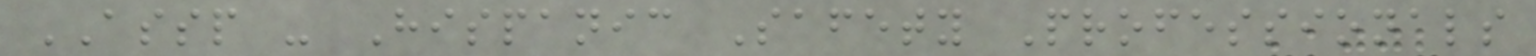ASSP - Hispanic Safety Professionals
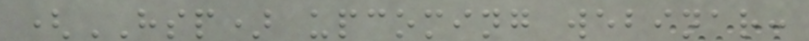(HSP) upcoming webinar:
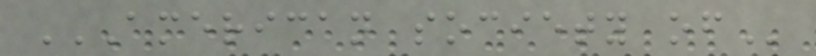AMERICAN SOCIETY OF
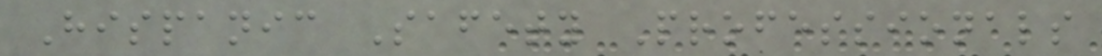Hispanic Safety Professionals
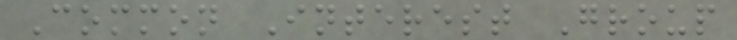Common Interest Group
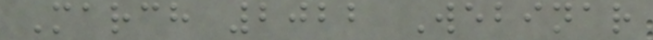March 2022 Webinar
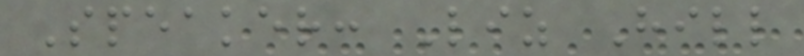Speaker: Liz Hill
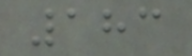183
